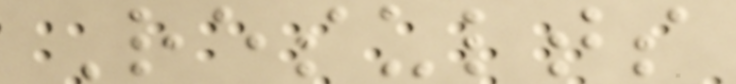Results
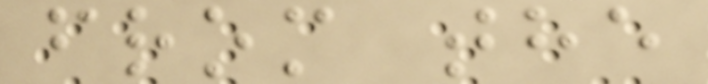from the
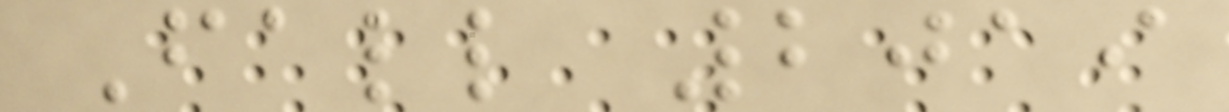Fall 2019
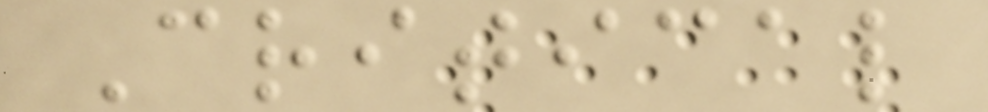Critical
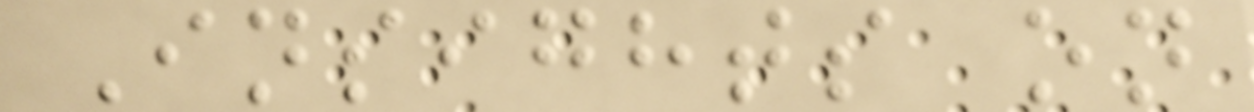Insights on
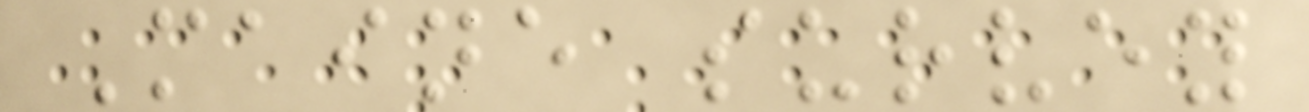Maine survey
